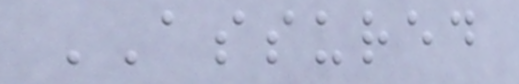ASSURED
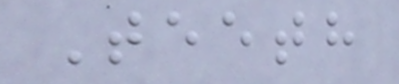Teeth
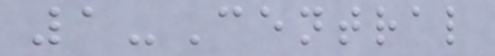1-Central
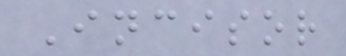Incisor
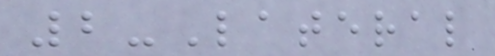2-Lateral
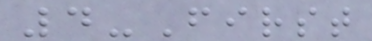4-First
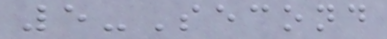5-Second
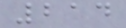214
